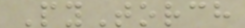PyTorch
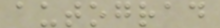autograd
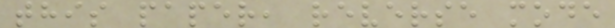this paper, reverse mode
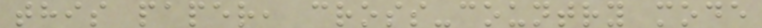this paper, cross-country mode
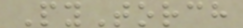PyTorch
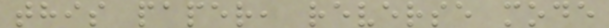this paper, reverse mode
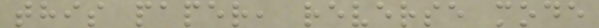this paper, reverse mode
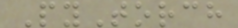PyTorch
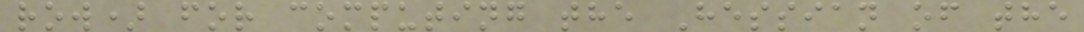row) for computing the Hessian of the
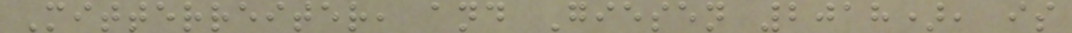Mitterreiter, and Giesen 2018), is
